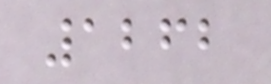1262
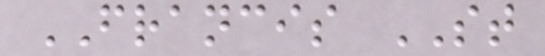FRANCIS ST
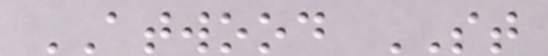ATWOOD ST
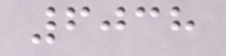6038
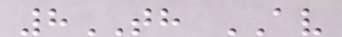8TH AV
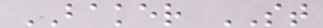BAKER ST
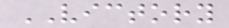VICTORY
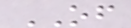OF
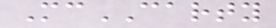McCARTY
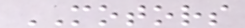MOTORS
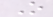O
